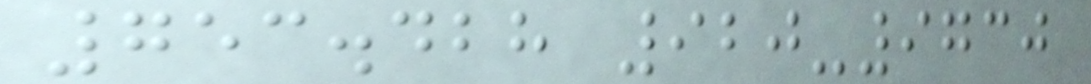753.428 920-9730
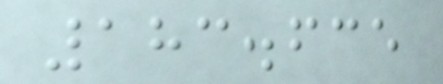183.635
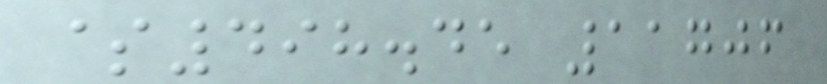$498.45 11706
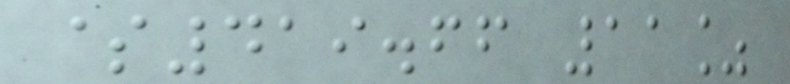$419.66 11%
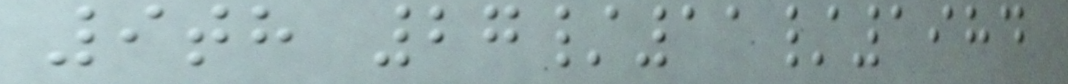9th 27/11/1984
